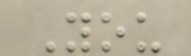You
